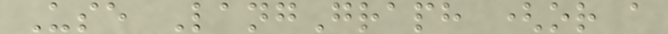Use LangGraph (or a
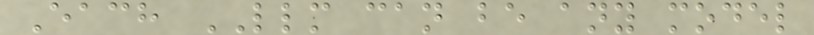Each LLM can be any model
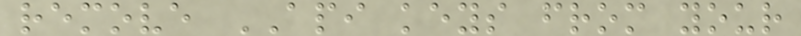remove API keys from your
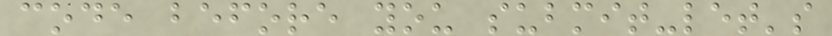code before you submit-let's
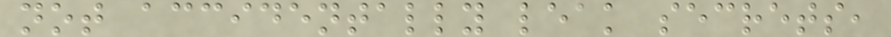not accidentally leak secrets,
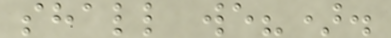shall we?).
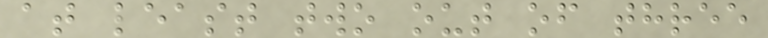at least two out of three
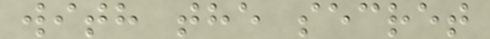with the secret
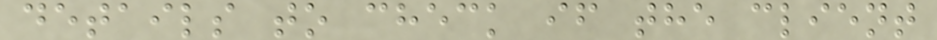details to check if the client
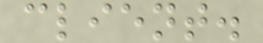client.
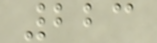223
